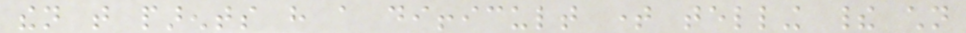then that parents have a difficult time telling their children
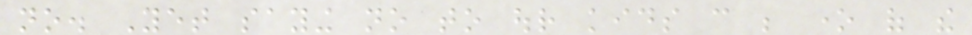no. Yet saying no to our kids can be one of the
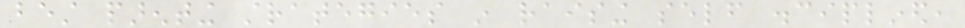best parenting strategies in raising self disciplined,
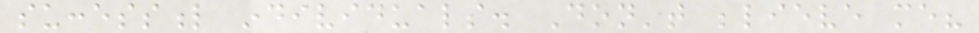successful individuals. Don't believe me?
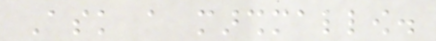Ask a marshmallow.
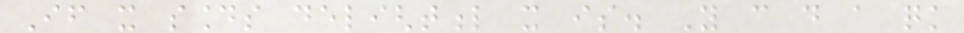If it sounds delightful it is. You can do a quick
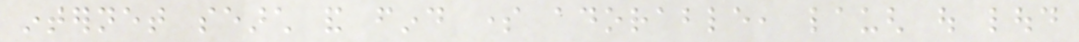internet search and find some adorable, laugh out loud
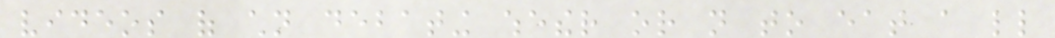videos of children debating whether or not to eat a little
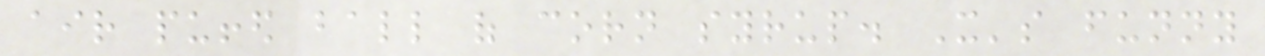air puffed ball of corn syrup. It's funny
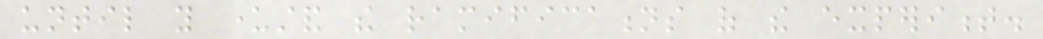until you understand the ramifications of the experiment.
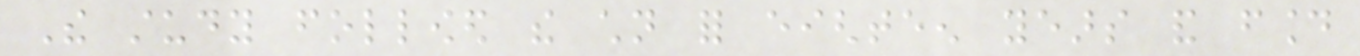The study followed the children for eighteen years and found
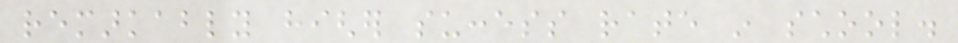remarkably higher success rate in school.
